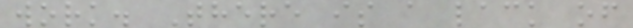work. There is a lack of
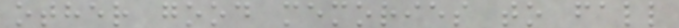other good memories to fall
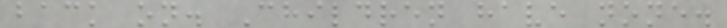back on. Children have none.
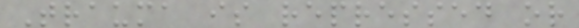Trauma is repressed or
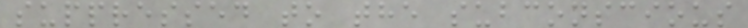suppressed to the subconscious
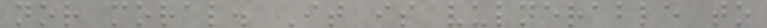nor moral. It is vulnerable to
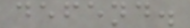defend.
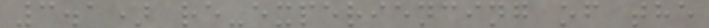3.1) re-experiencing of the
